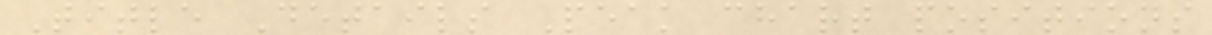Title Details Peak chart positions
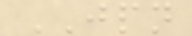JPN
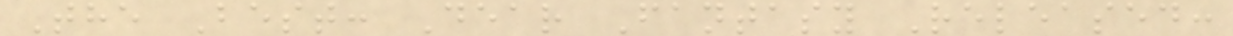The Best: Dear Fantasy Released:
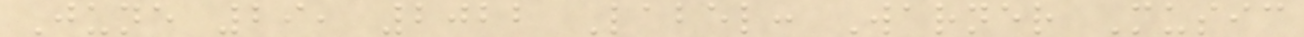June 29, 2022 Label: Warner Music
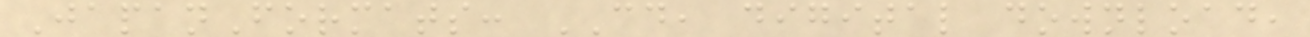JapanFormats: CD, digital download,
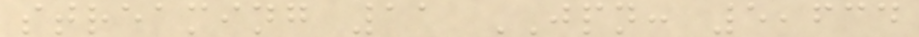streaming 11 JPN: 5,634
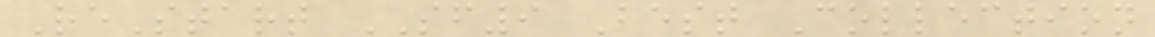ReStart SF9 Best Collection
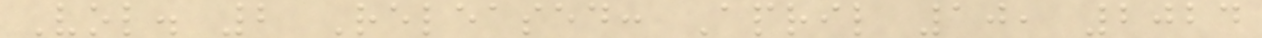Vol. 2 Released: April 10, 2024
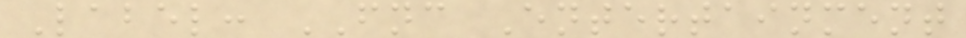Label: FNC Entertainment
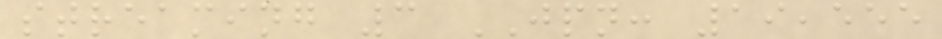streaming 3 JPN: 19,555
